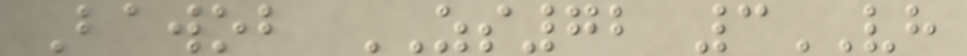Bawob ZS72 3VH
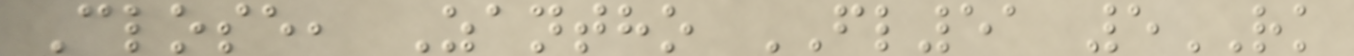Close, Zantho FL51 5RK
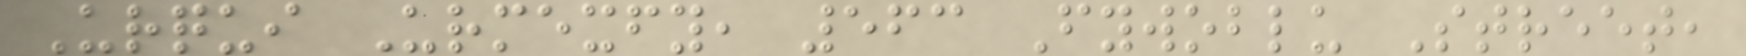Urqui Urmexfy, 563 Fywoblu Street,
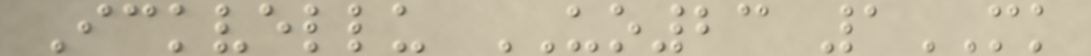Ickvellu UO23 1MK
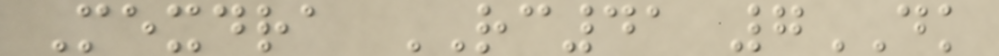Mexdra RC41 7DK
